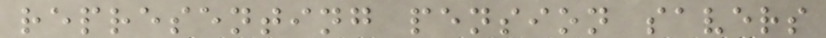representing pension savers
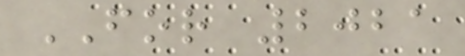FOR 2021
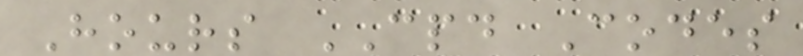Hours CPD Codes
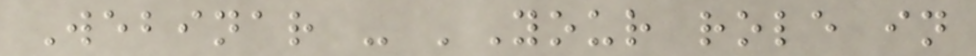Webinar - 'Your role in
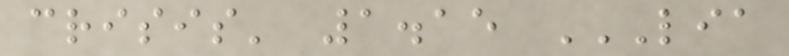crisis' 1.15 LIA
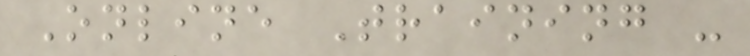Online Training -
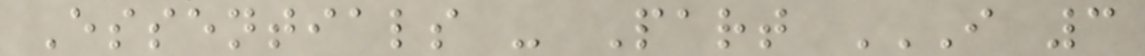Essentials - Part I 3
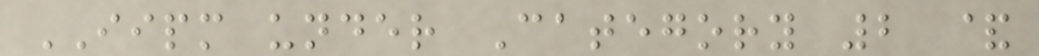IIPM under Category 2 &
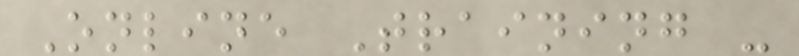Online Training -
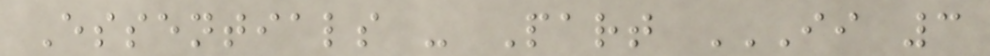Essentials - Part II 3
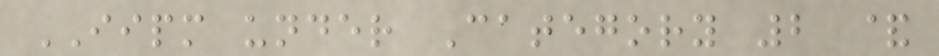IIPM under Category 2 &
